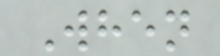When
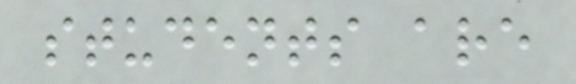students are
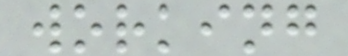working
